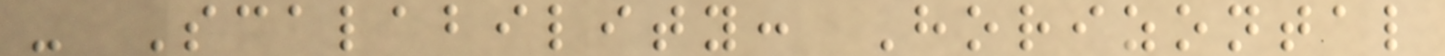- Scalability: Horizontal
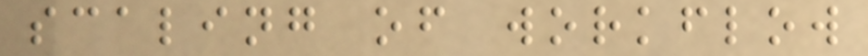scaling of workflow
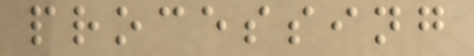processing
